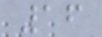16
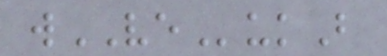wVEukB
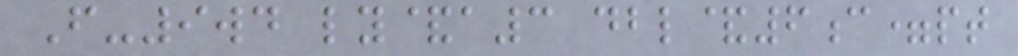F-9wd ly&a3 dbl&6c=pt
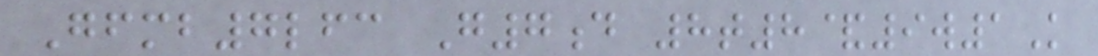Gfmb7lfc G7d 8t8&9w1K
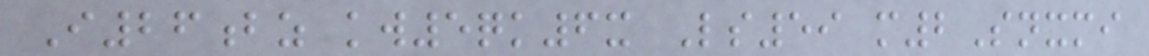I26bz kw5qk6x Ls59 m2Snxmi
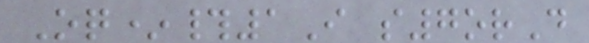Oq*#1I s7orD
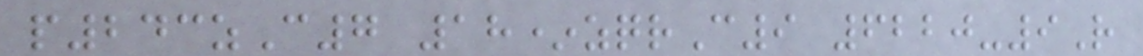p243zC7 18*zqrC9 6220-9R
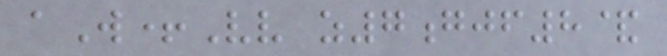aW+Vv z7gjf8&
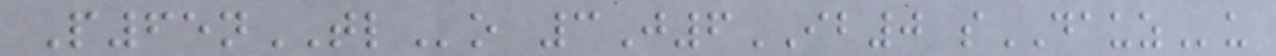P65nTLo 3J6IB0 sDAUZu
